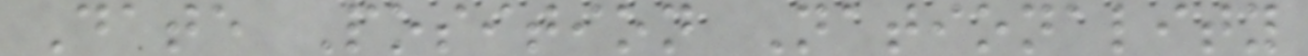Date Position Nationality
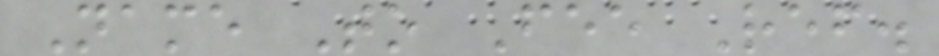Name To Fee Ref.
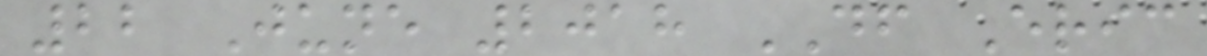22 June 2018 DF Eric
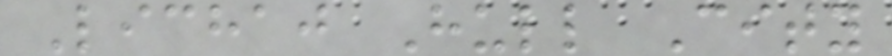Lichaj Hull City
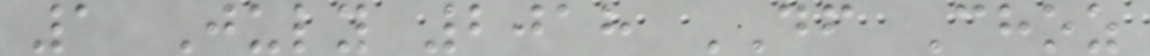1 July 2018 DF Choz
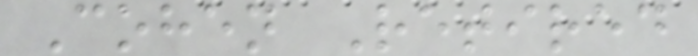Cohen Retired
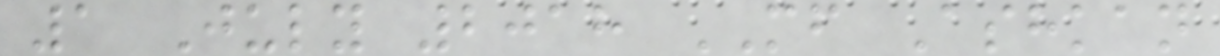1 July 2018 MF Ashkan
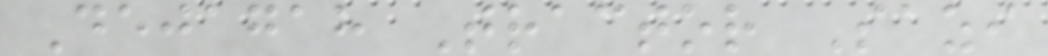Dejagah Tractor Sazi
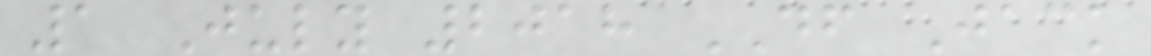1 July 2018 DF Jack
